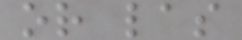or las
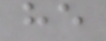he
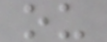ou
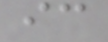ic
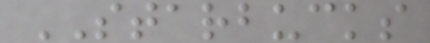STARBUCKS
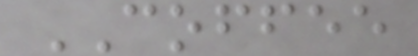COFFEE
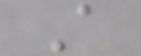A
